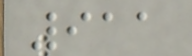911
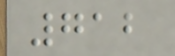712
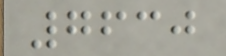7630
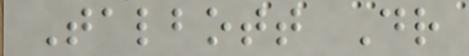Talbott Dr
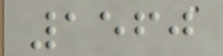1560
